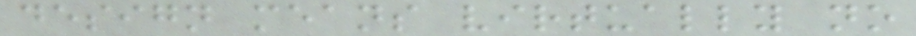design means virtually no
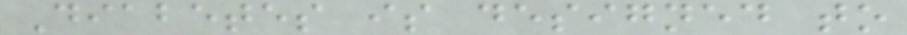Diabetes is designed to
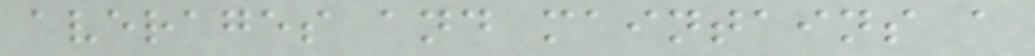averages and maintains a
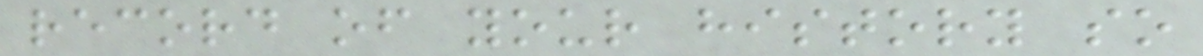record of your history so
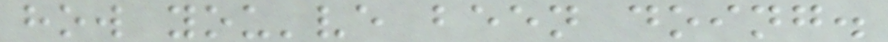how you've been doing.
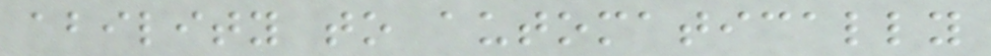ability to automatically
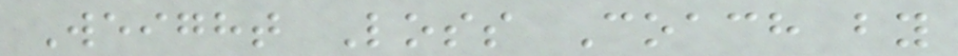Weight Loss Coach by
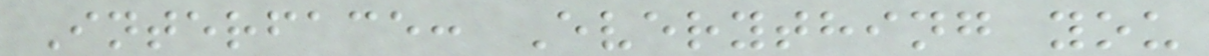Interface: Everything you
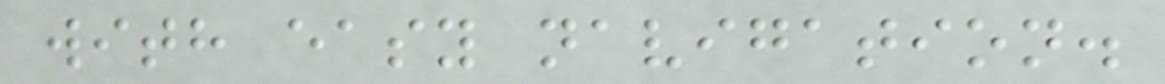with easy navigation.
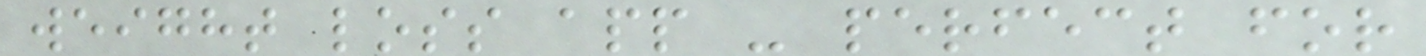weight loss app - perfect for
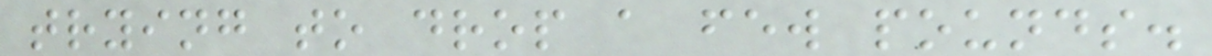trying to drop a few pounds.
